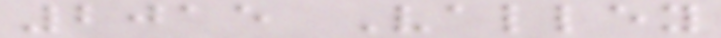2015 Valley
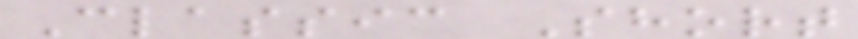Classic Short
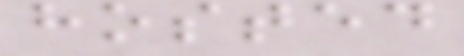hosted
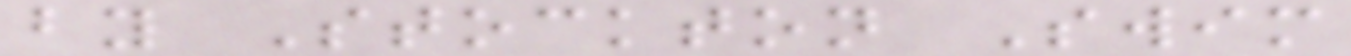by Stockton Swim
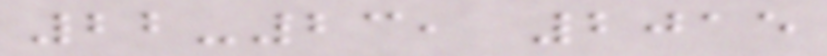22-23, 2015
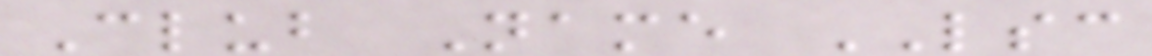Club Name LSC
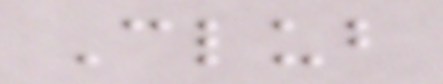Club
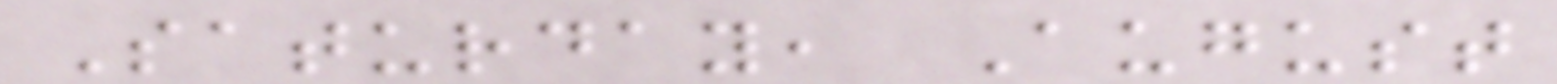Saturday, August
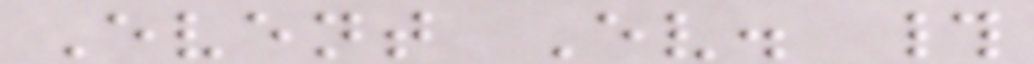Event Ev. #
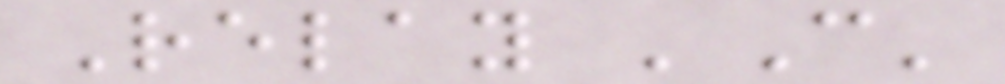Relay 'C'
